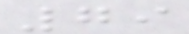79
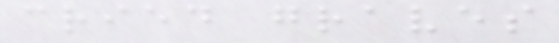cried graves
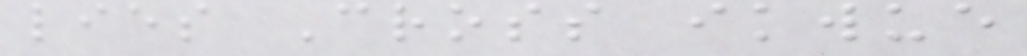lies Cross ikwue
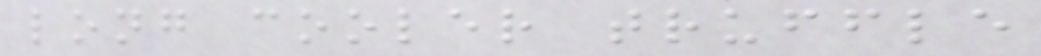long cooler truffle
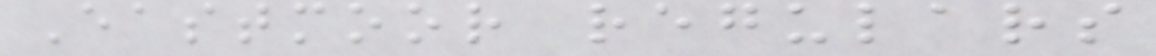Eastmoor regulars
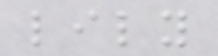lily
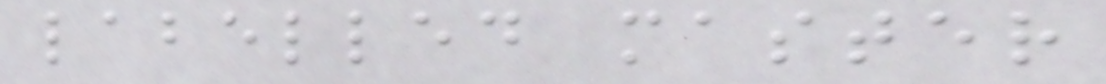labelled master
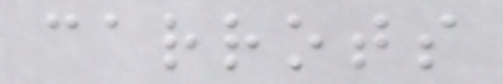carrots
